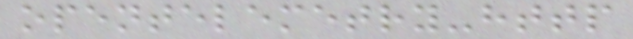opentelemetry-http
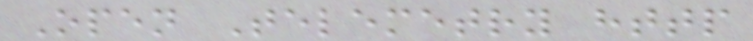Open Telemetry http
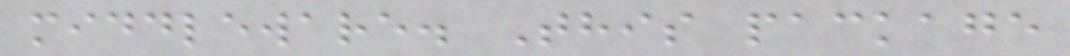middleware. This package
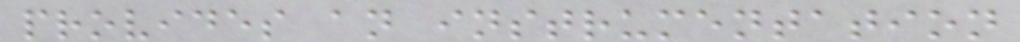provides an instrumentation
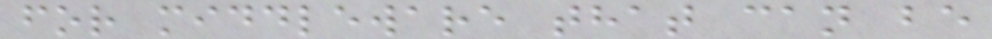for middleware that can be
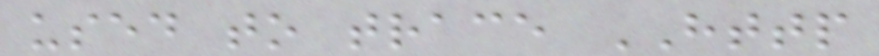used to trace HTTP
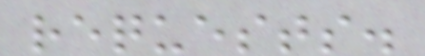requests.
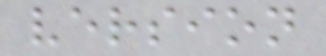version
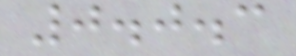0.0.3
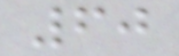60
